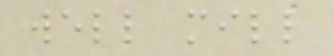well mill
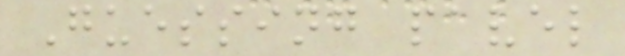Guessing pavel
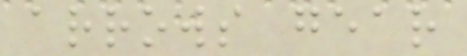arrows gear
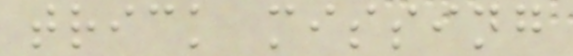trick missing
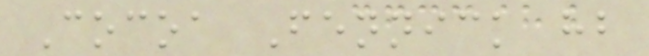Cocoa Fennick hb
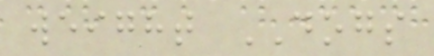weight DOGS
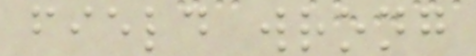field wrong
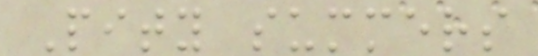Pity summers
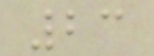23
